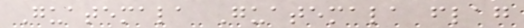Guatemala Guatemala flag
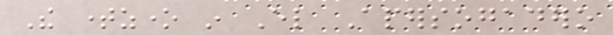The timezone in El Apersogadero
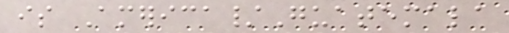is America/Guatemala
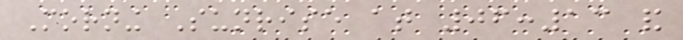Morning Sunrise at 06:13 and
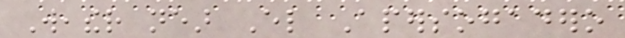Weather near El Apersogadero
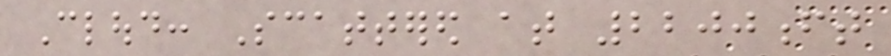Cloud: Scattered at 2200ft
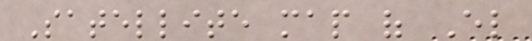Satellite map of El
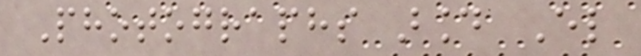Photographs around El
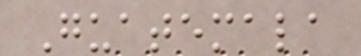Guatemala
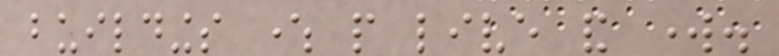buildings where people live and work.
